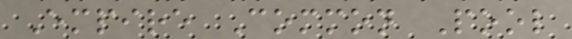Empire Common Pool
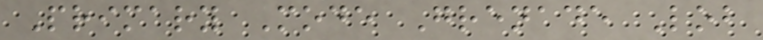Primary Mode Grenade Lob
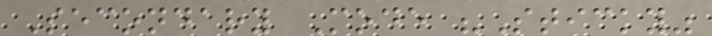Secondary Mode "Sticky"
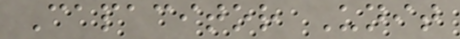Capacitor Unit
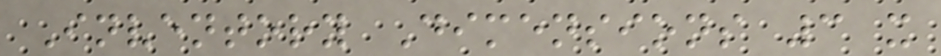Inventory Dimensions 3 x
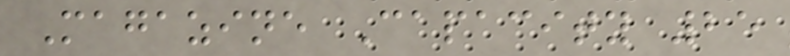Magazine Capacity 25
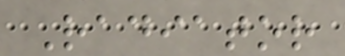Radiator
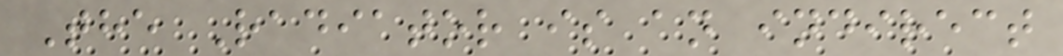The Radiator is an indirect
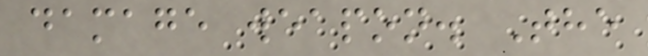damage weapon. The
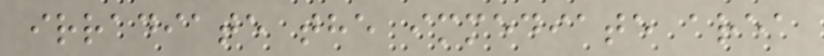irradiate the immediate area
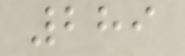289
